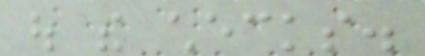out the checks.
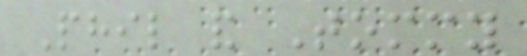Phil and Tommy
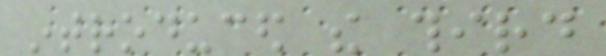introduced the third
